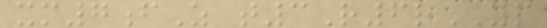xm7fZ t3R6rYP
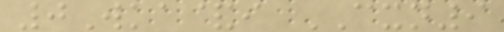0Wka&i CXN9
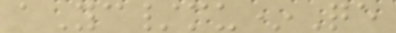aYc/mu*Qe
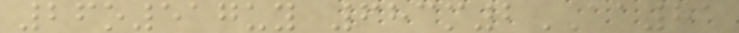26o517uy 683m2AA81
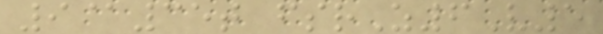9@35t fsrZ6V5
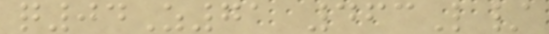q04Z71 463L/
